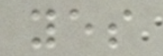yes
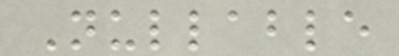Nullable
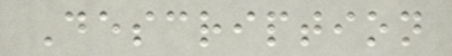Description
